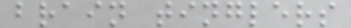brain tinglers
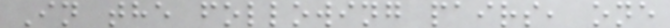In the following pairs, one
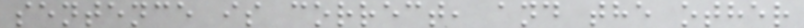sentence is correct, and the other
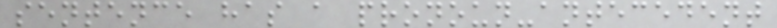sentence has a pronoun-antecedent
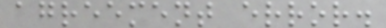agreement error.
